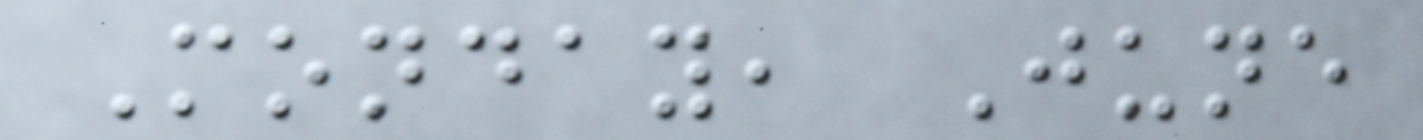Monday, June
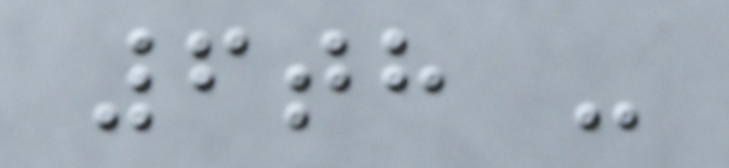6th -
